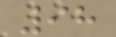98
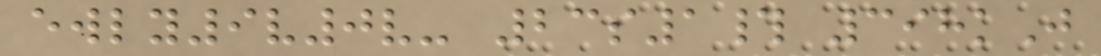ewly9v0v- 23s1# 398kJ
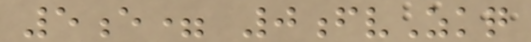5e= 0fvZkq
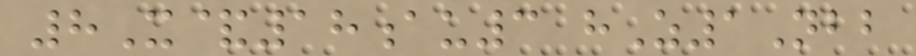8X&18au3 hZ1Nbb
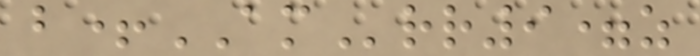b+AMrr9=z
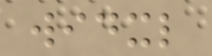widxl
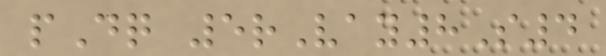pDq 5rVay8S4
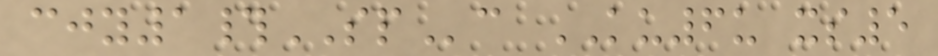cjy1#SPc KU6u xs5
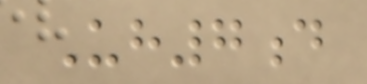Uh7d
